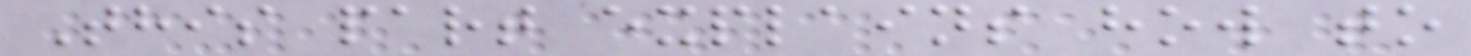This part explains how to
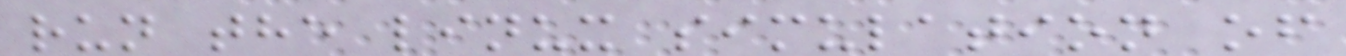run the linux simulation of
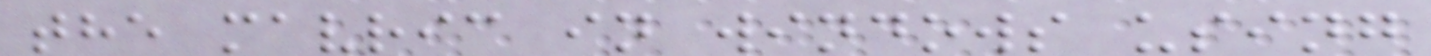the mavric in windows using
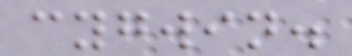cygwin.
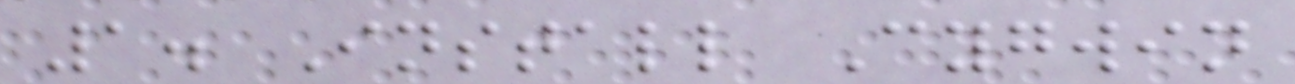1. Install Cygwin
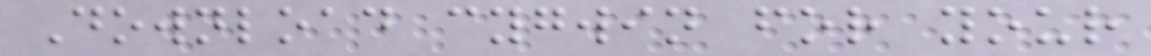Download cygwin for your
